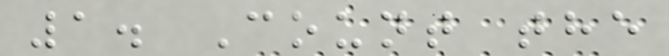1. Count the
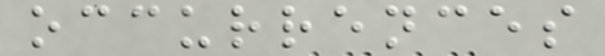occurrences
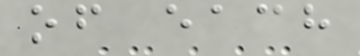of each
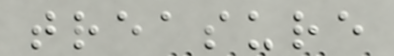treasure
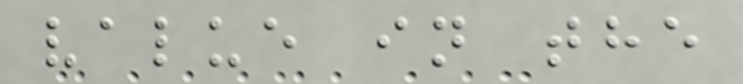value in the
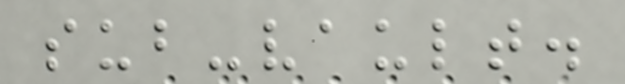sub-vault.
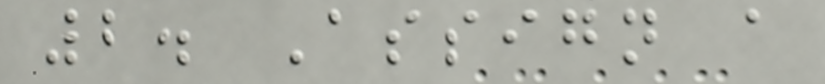2. Assign a
